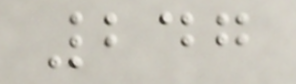247
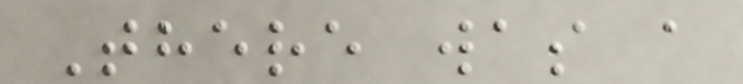There was a
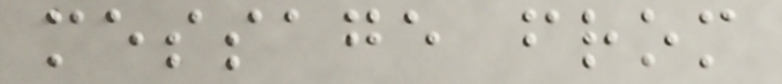message from
